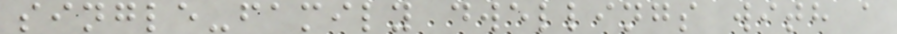single-family dwellings with a
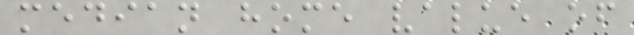median home value of
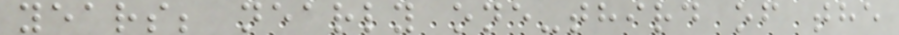years; nearly one-third of the
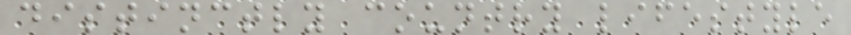distinctly country lifestyle
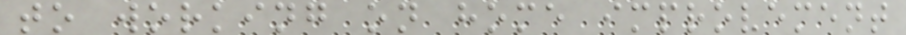to working on home improvement
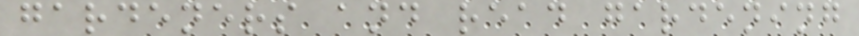gardeners and read gardening
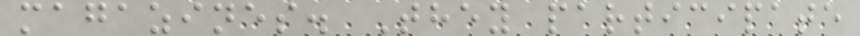magazines. They participate
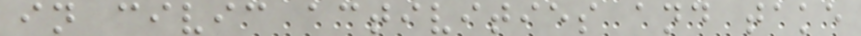in civic activities and take
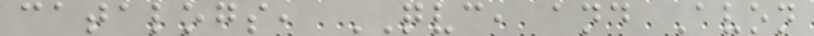catalogs, QVC, and Avon
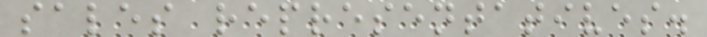sales representatives.
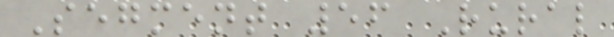Segment 56 Rural
